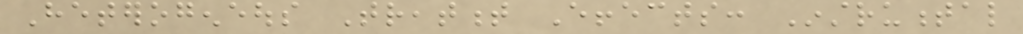Heterogeneous Treatment Effects: Instrumental
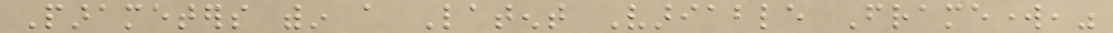Parameters within a Latent Variable Framework,"
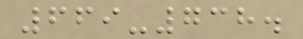669-738.
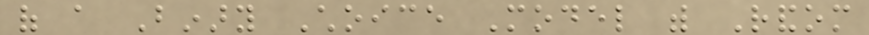of a Binary Choice Model with Random
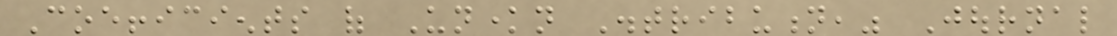Coefficients of Unknown Distribution," Journal
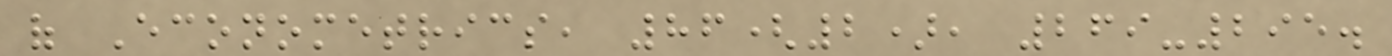of Econometrics, 86(2), 269-295.
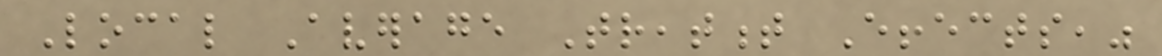Local Average Treatment Effects,"
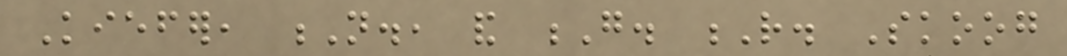Kiefer, N., and G. R. Skoog
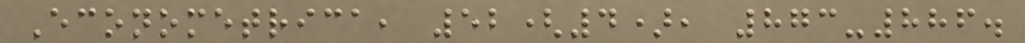Econometrica, 52(4), 873-886.
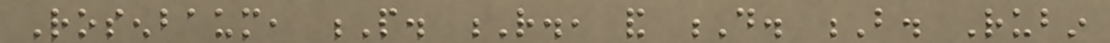Rosenbaum, P. R., and D. B. Rubin
